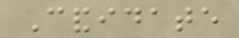Candidate
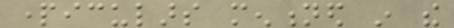particulars mentioned in the
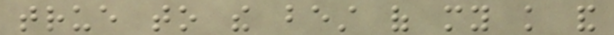true to the best of my knowledge and
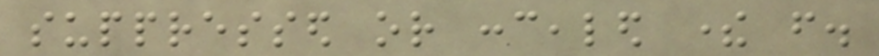suppressed or concealed there from.
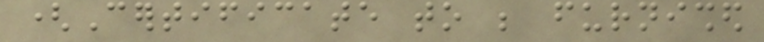(Certificate to be furnished
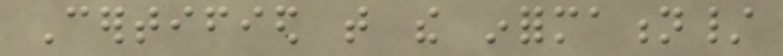Certified that the information/
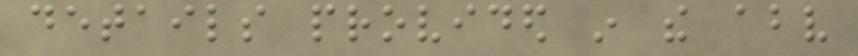details provided in the above
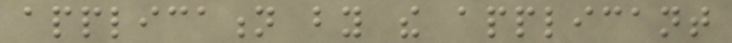application by the applicant
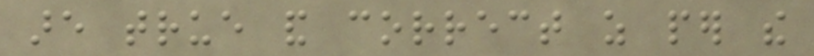are true and correct as per the
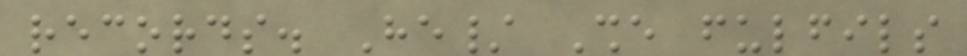records. He/ She fulfils
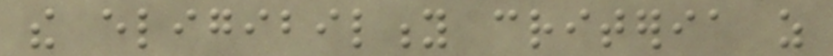the eligibility criteria as
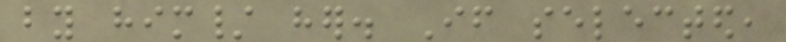by him/ her. If selected,
